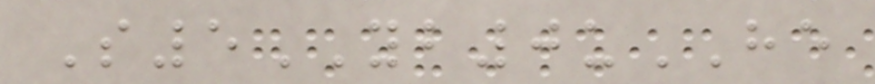S5YB0uHE
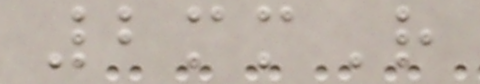2mmR
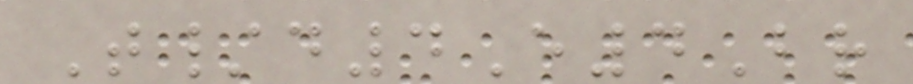T/d4E4Br
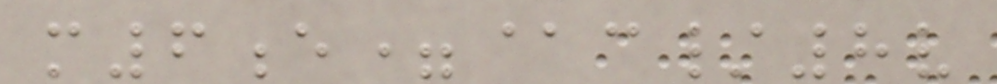m6e=@c/8v
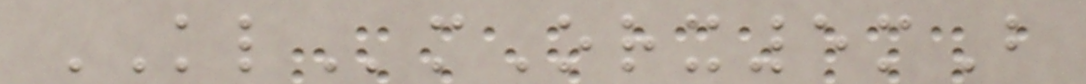KLmOrx5mB
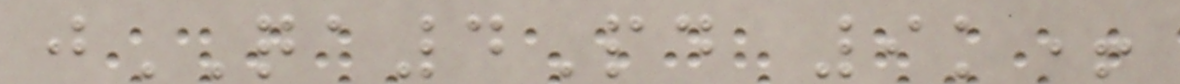jQA4Pd 9k+
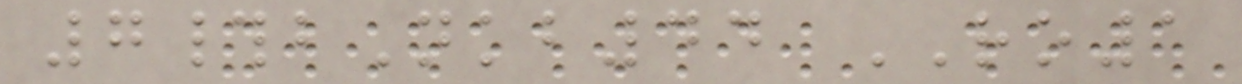7#bNkb44 RO1
